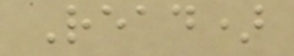Read)
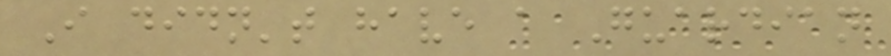I didn't have a Guardian
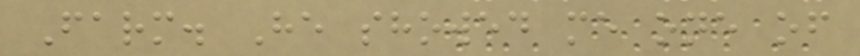Farm. He showed me one of
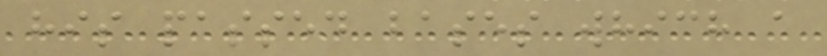his passed bases which a
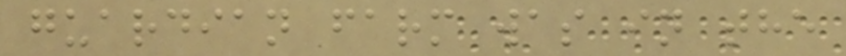guardian farm was in the
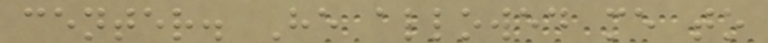center. He allowed me to
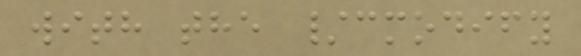with the /cmodify
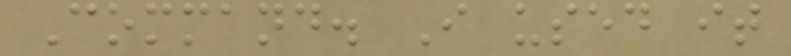Command. I used it
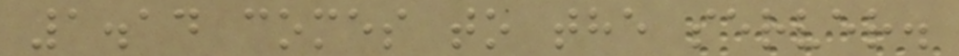1.14 comes to the server.
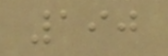190
